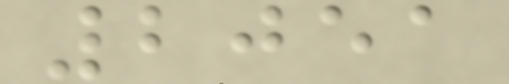2051
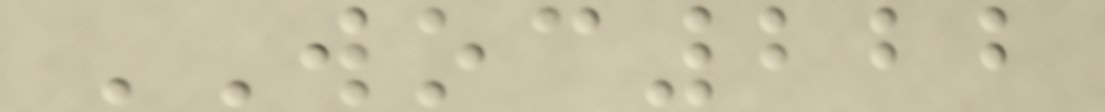WOC222
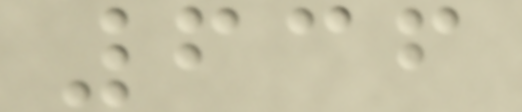636
